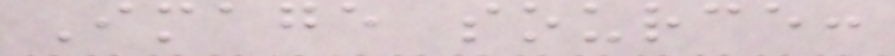Image source:
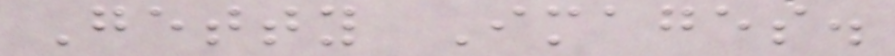Getty Images.
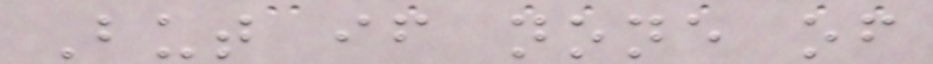But if none of
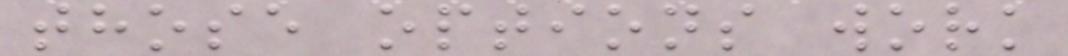those options work
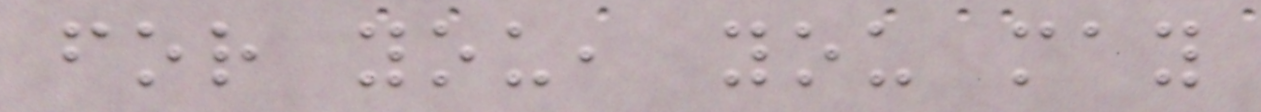for you, you may
